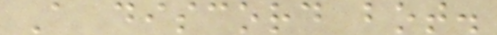A discord bot.
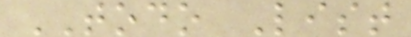TODO List
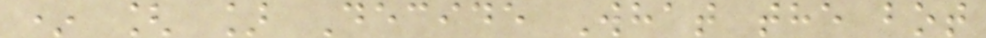* [ ] Decide What the bot
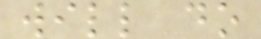will do
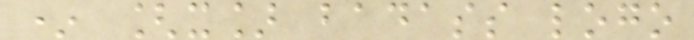* [x] badass logo
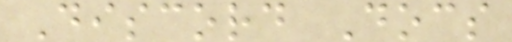Discord Docs
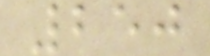250
